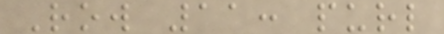Row 11: purl
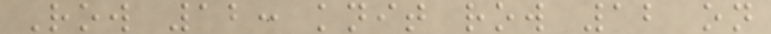Row 12: knit row 12 on
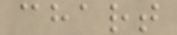chart
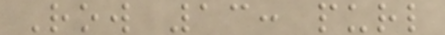Row 13: purl
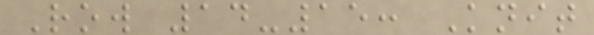Row 14-15: Knit
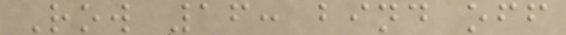Row 16: bind off
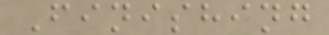Finishing
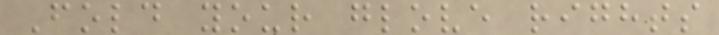Fold your glove rights
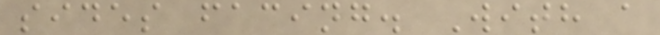sides facing. With a
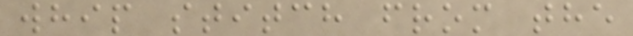whip stitch from the
